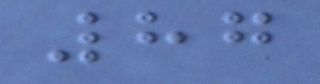87
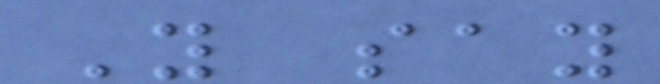You say
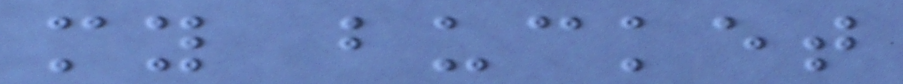my bucket
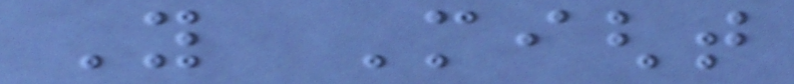You Might
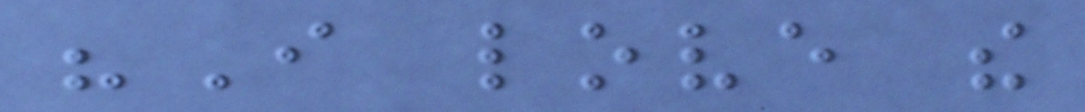"I love the
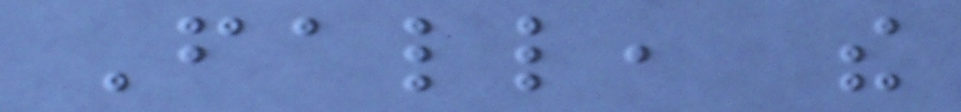Fall, the
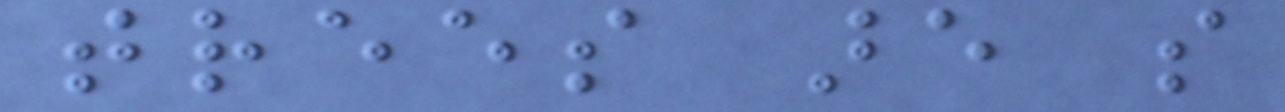trees are so
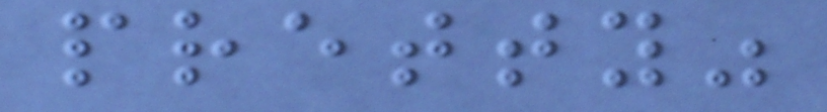pretty"
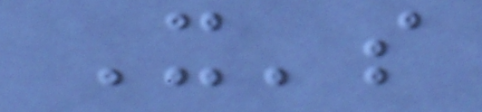It's
